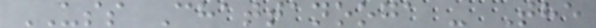USS Chattanooga - The
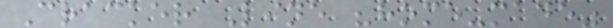Cracker Line "home-made"
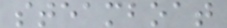steamboat
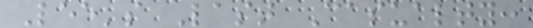Lee's Last Casualty:
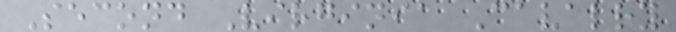Second Virginia Cavalry
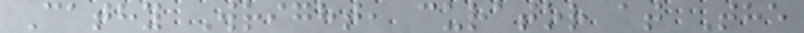Cathy Wright, curator at The
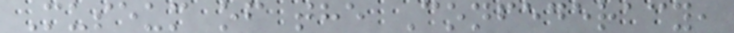Museum of the Confederacy,
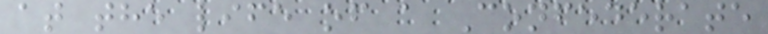at the life of a Confederate
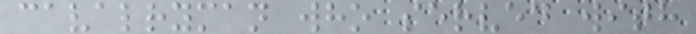cavalryman who served with
